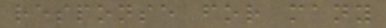response for many
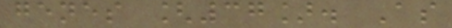genes [37]. As
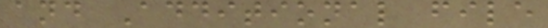and Additional file
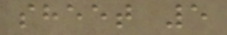sheet 5
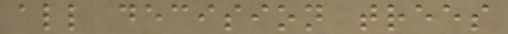all decision trees
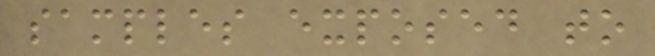samples exposed to
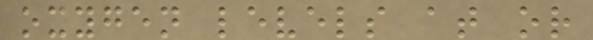oxygen levels at or
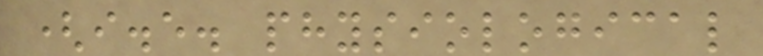(i.e. physiological
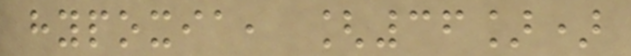hypoxia, [36])
